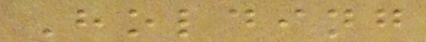Holding
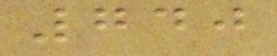740
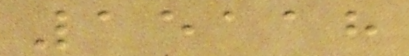15118
